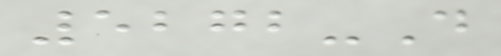5272-D
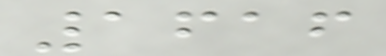1616
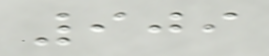909
